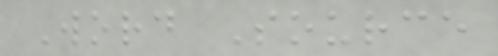Word Source
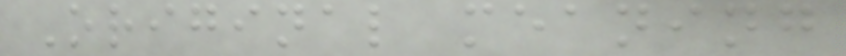Original meaning
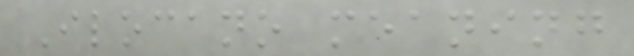Ilocano meaning
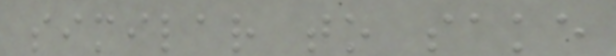similar to sake
